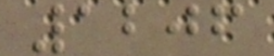1206
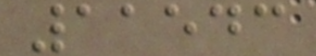11543
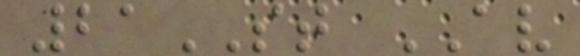21ST AV
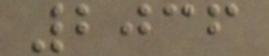2036
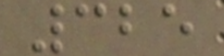325
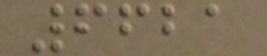6621
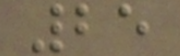25
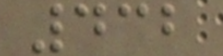432
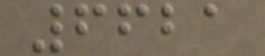6621
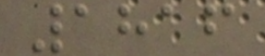1816
